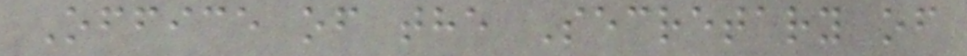Office of the Secretary of
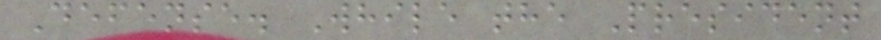Defense. While the President
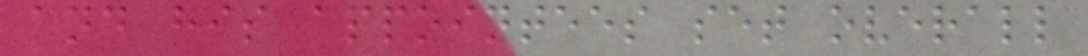and his appointees set overall
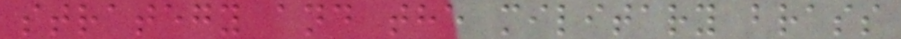strategy and the military brass
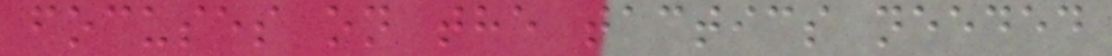focuses on the tactics needed
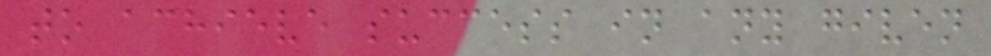to achieve success in any given
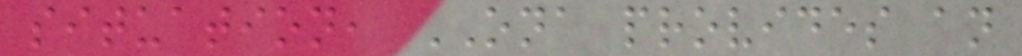situation, ONA provides an
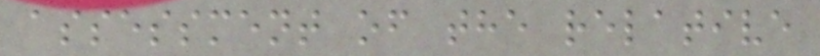assessment of the relative
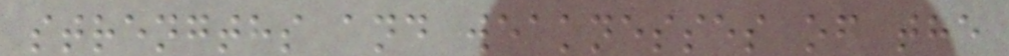strengths and weaknesses of the
